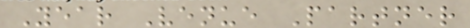Year Venue Partner
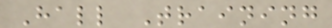Hall Training
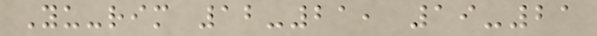Yu-rim 12-21, 19-21
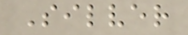Silver
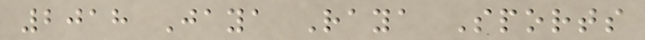2018 Jaya Raya Sports
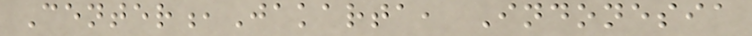Center,Jakarta, Indonesia
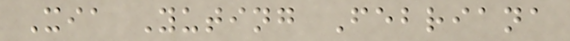Xia Yuting Febriana
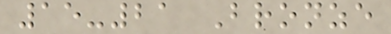15-21 Bronze
